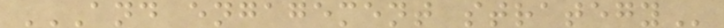AND ENGAGEMENT STRATEGY
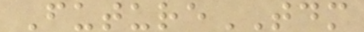FutureTDM
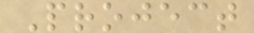Project
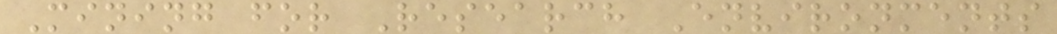Mining for Research Environments
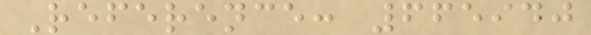Reference: 665940
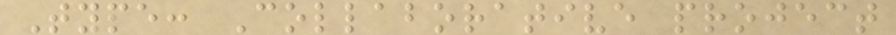Type: Collaborative project
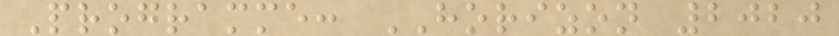Programme: HORIZON 2020
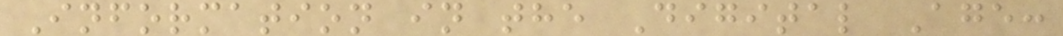Information in the Digital Age:
